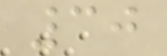30
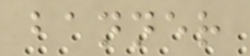banner
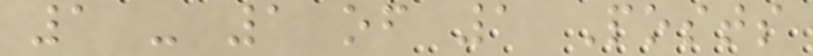1 - 1 of 1 Posts
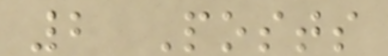2 Posts
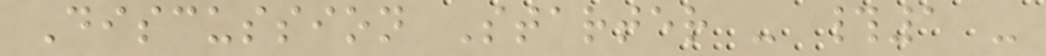Discussion Starter - #1 -
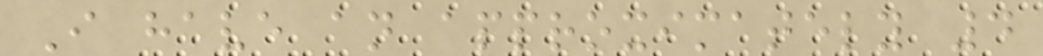I have an approximately 4
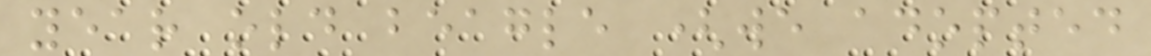year old beagle (we adopted
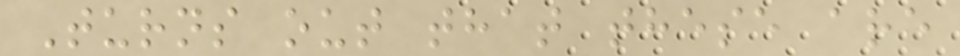Turns out that these are
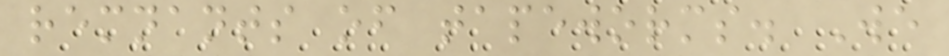remnants of tapeworms. We
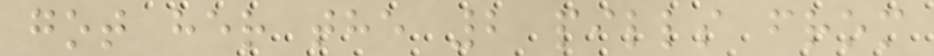got her the 2 pills from
